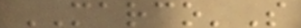MARCO'S
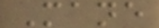Mane
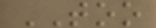TOO
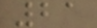21
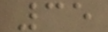35
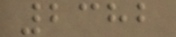2382
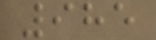985
